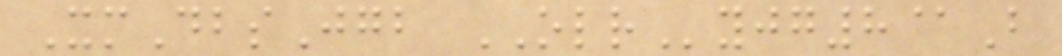XmDbsJgb OLRyjg8@B
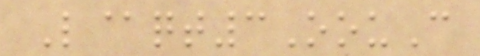L@qt3OouC
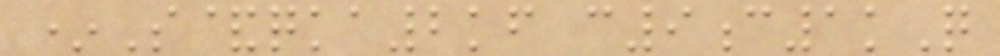*S&qka2kf c9c1kQ
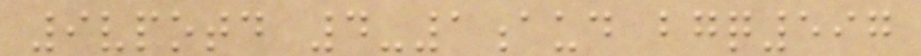9vpotd 4-1aud bgq597
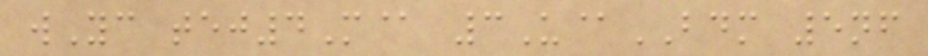wYc tej4M@ 3U@BDM 5nf
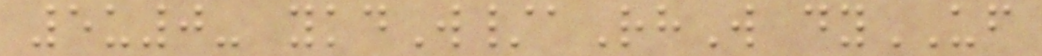5u0- ykdW/aRhW dyUF
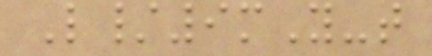L/9mY-t
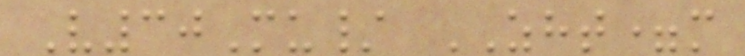V30Mu/ ZHT=m
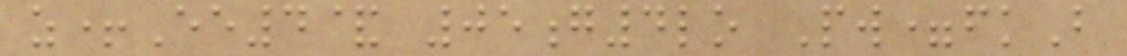z+Ee4& 05g4lo Pw=fkB
